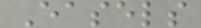Easels
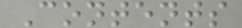Contents
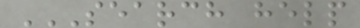SEARCH HELP
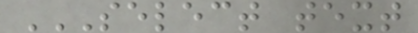SELECT TEXT
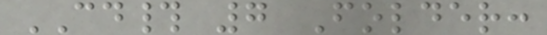CD# 7 Folder:
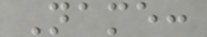Name:
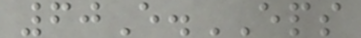60E.EPS
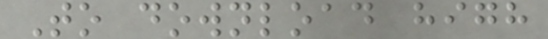To download high
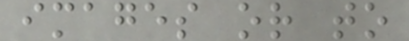images or to
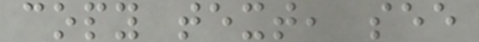copy text, see
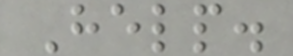Help.
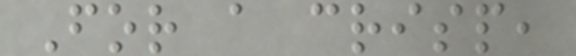For a crisp,
